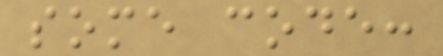some code:
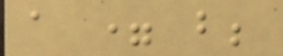a = b;
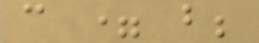c = b;
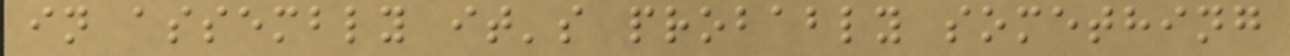in assembly it's probably something
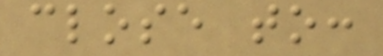close to:
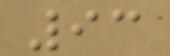93
